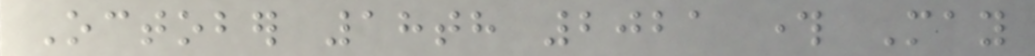October 18th 2021 through May
